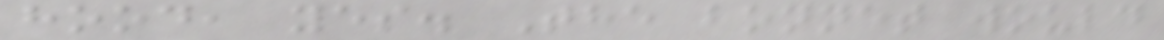hood, yes. The bonnet would
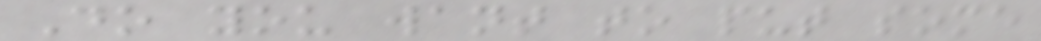Do you want to put some
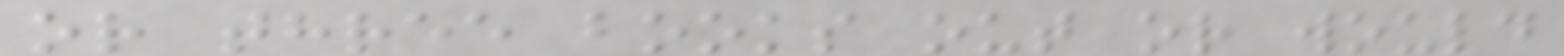or three books out or would
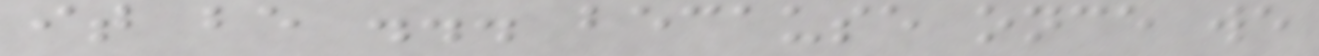it be ... because once we
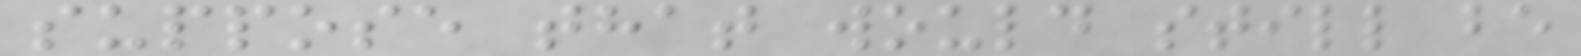suppose that would still be
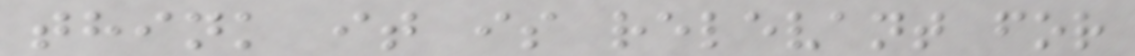think it is relevant for
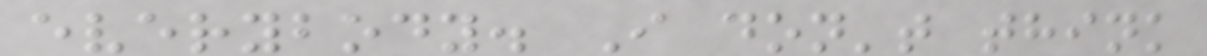everybody. I don't think
